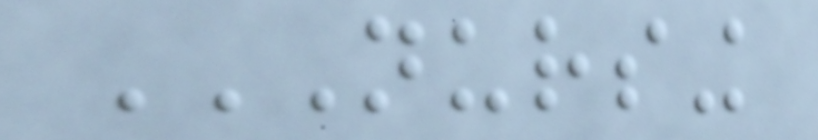NURSING
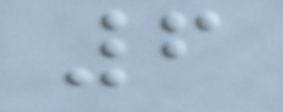6
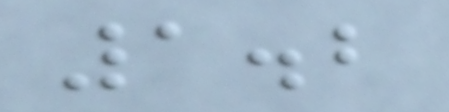1.2
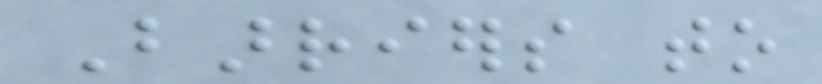Barriers to
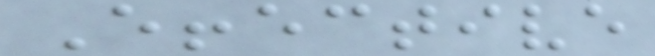Effective
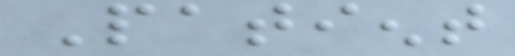Patient
